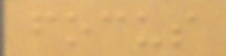focus
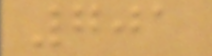701
